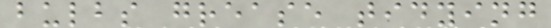bulbs grease tidying
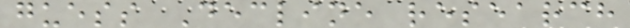guess Decline research
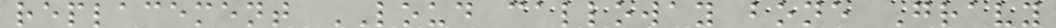replacement LOUD calloway bone Gravy
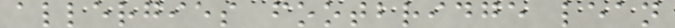allergies footbridge lean
